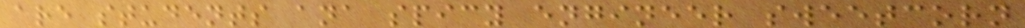are students ana spicy engineer sweetcorn
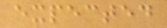expected
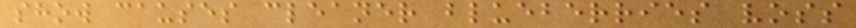show causes cleaner blueberries voss
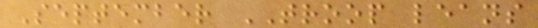September TROOP leans
